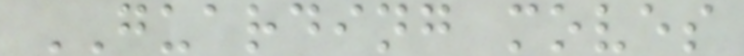GUARDING moves
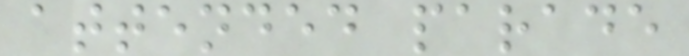attended parade
